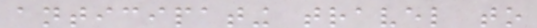anticipating travel to
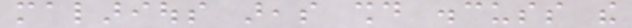malarious areas should discuss the
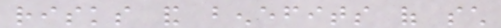risks and benefits of such
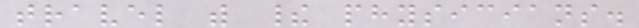travel with their physicians.
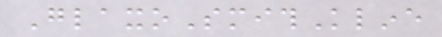GlaxoSmithKline
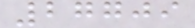27709
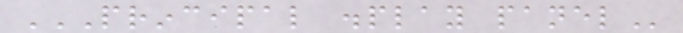PRINCIPAL DISPLAY PANEL
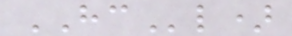HCl)
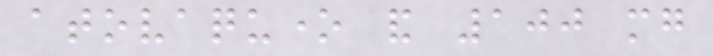atovaquone and 100 mg
